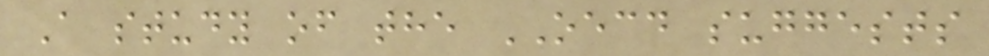A study of the OECD suggests
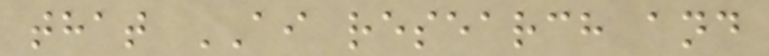that AI research and
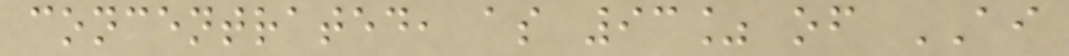concentrated, as 93% of AI
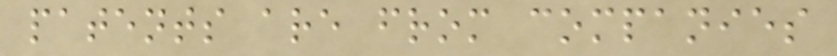patents are from companies
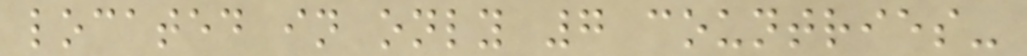located in only 7 countries-
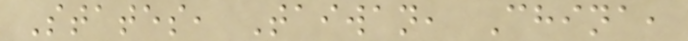States, Taiwan, China,
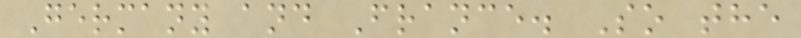Germany and France. So the
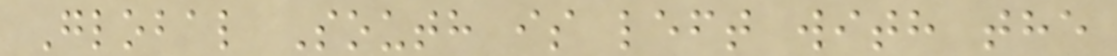Global South is left with the
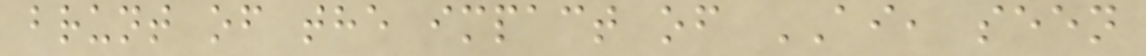brunt of the impact of AI, seen
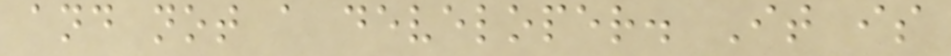and not a developer. It is
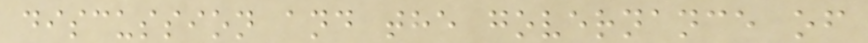discussion and the governance of
